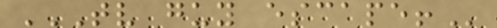TV GUY ESCAPE!
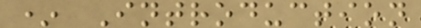* Introduction
